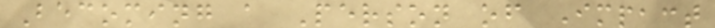Becoming a Person of Impact
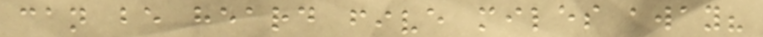can be heard five miles away?
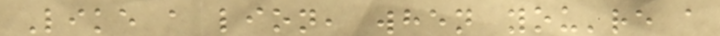Like a lion, when you're a
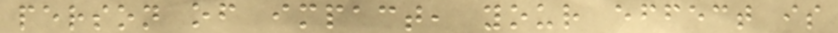person of impact, your effect is
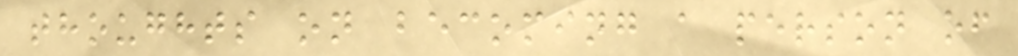thoughts on becoming a person of
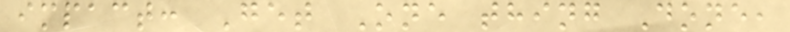impact: Get One thing Done,
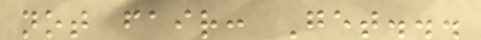not fair: Get...
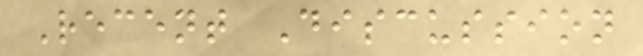Recent Discussion
